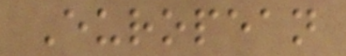European
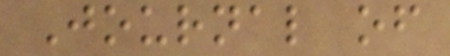Journal of
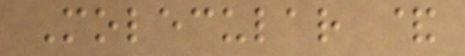Molecular &
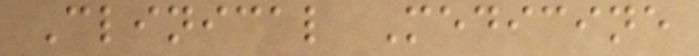Clinical Medicine
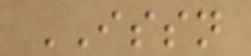ISSN
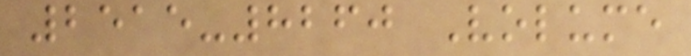2515-8260 Volume
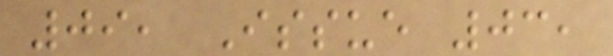09, Issue 03,
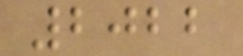2022
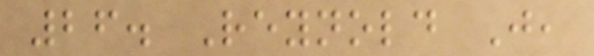26. Reynold J,
